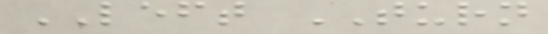LEFT TURN
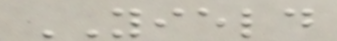YIELD
